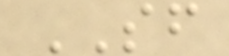SF
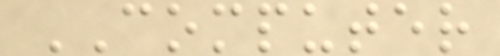COMPUTER
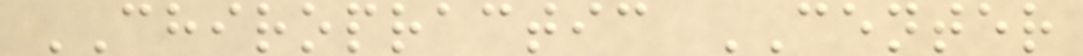CHIROPRACTIC CENTER
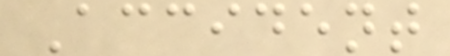Accident
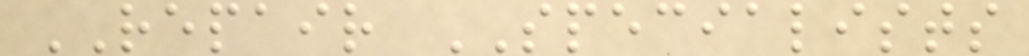REPAIR SPECIALISTS
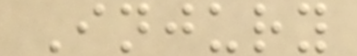Injury
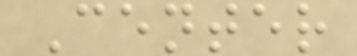Center
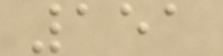151
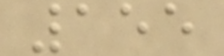155
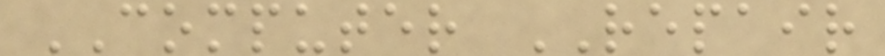COMPUTER REPAIR
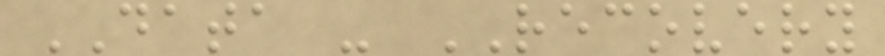DATA - RECOVERY
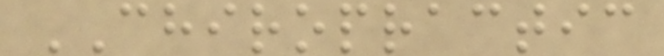CHIROPRACTIC
